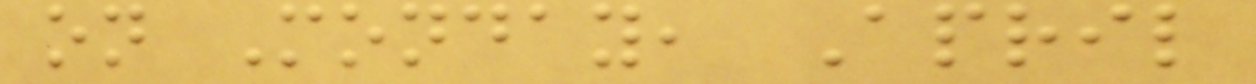on Monday, April
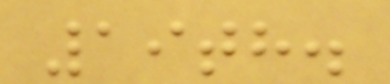19th.
